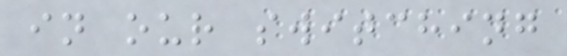in our switching
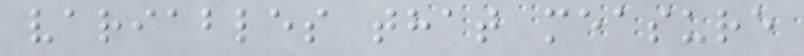variables that measure
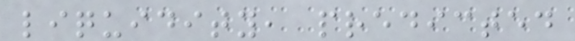liquidity, predicted
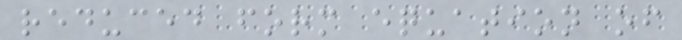reduced form equation of
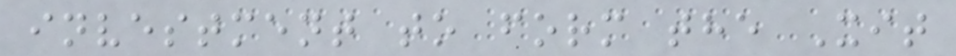investment to form the Xit
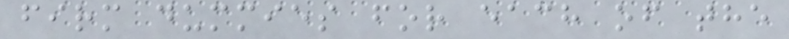firm dummies for each of the
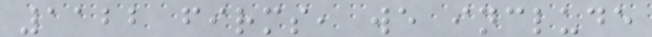1122 firms, we include
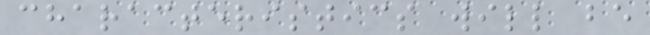characteristics will be
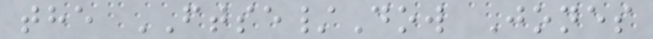the FTSE/Dow Jones
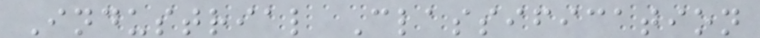Industrial Classification
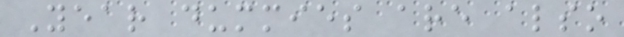Year dummies are also
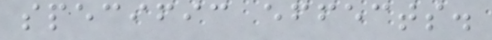specific effects.
